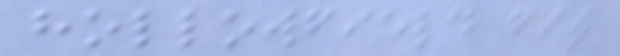hollowfield fit
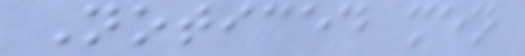Noticed men
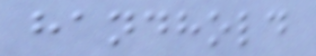handhold
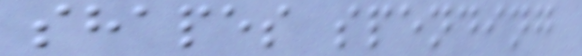shapes spending
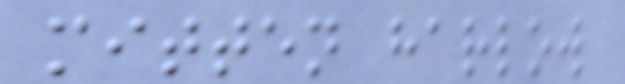mitten harlow
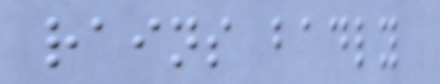rains badly
